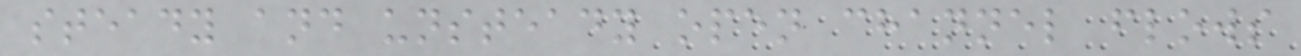steady and unsteady open channel flows
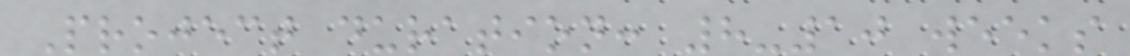Project duration: 8-10 weeks
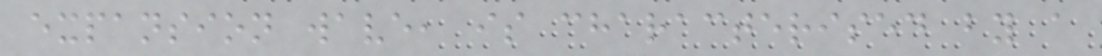expansion wave, is characterised by a
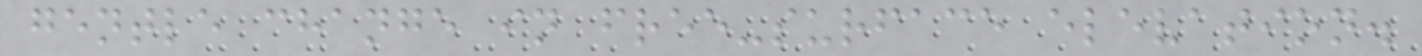gentle change in free-surface elevation.
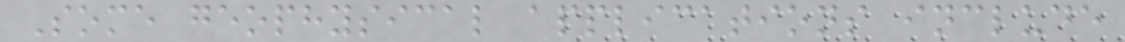Some geophysical applications include
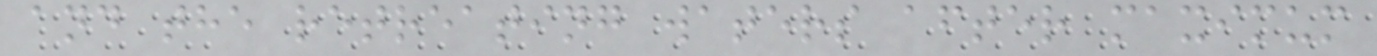and the retreating waters after maximum
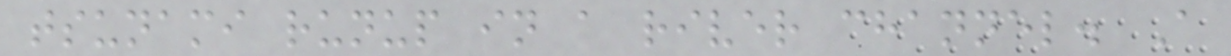tsunami runup in a river channel. A
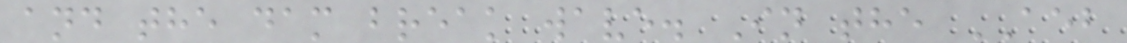and the dam break wave. In the AEB
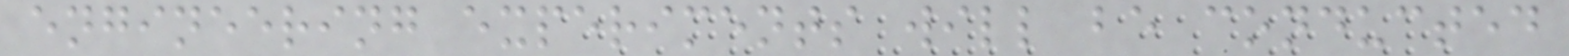engineering experiments will be conducted
